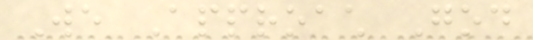We Approach God
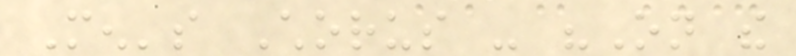Men's Chorus - "On the
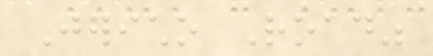Jericho Road"
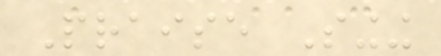Praise Singing
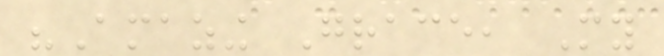"Amazing Grace, My
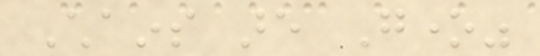Chains are Gone"
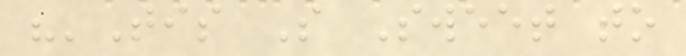"'Tis So Sweet to
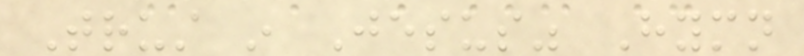Trust in Jesus" Hymn
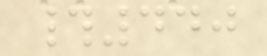#440
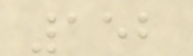152
